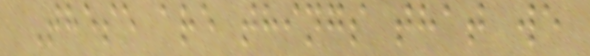These are things that we
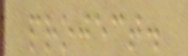project.
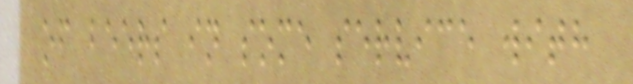of beers in some service with
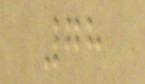78
